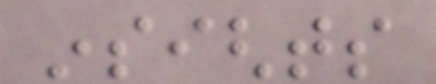insights
